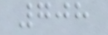708
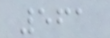561
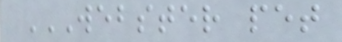WEBSTER PET
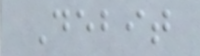Debit
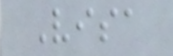Visa
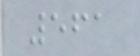561
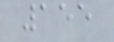155
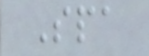Spa
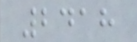2418
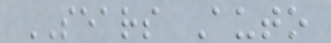SEARS Auto
